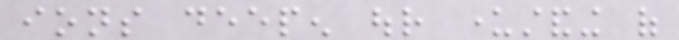ions deepen our understanding of
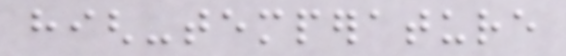high-temperature
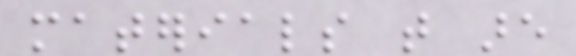materials that are
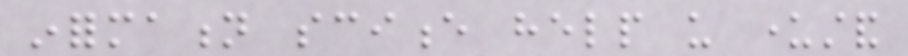information science help us understand
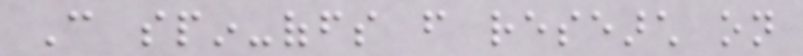Can spin-offs from research on
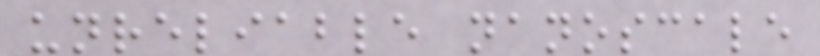unreliable nanoscale
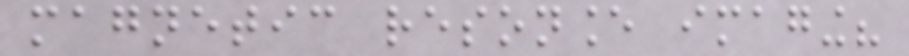magnetic resonance imaging?
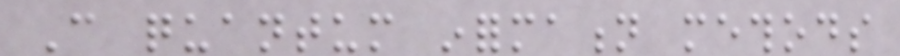Can quantum information methods
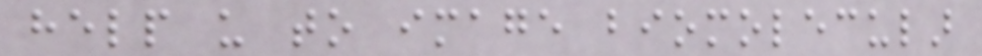help us to image biomolecular
